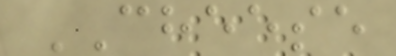CHEESE
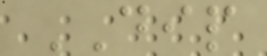DIP
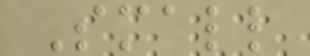Small
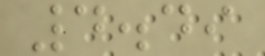4.49
